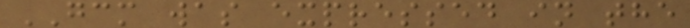GCM was expressed in the
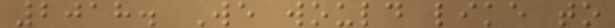2018. We would like to
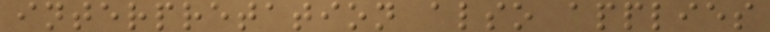interpretation also applies
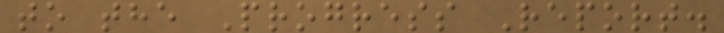to the Progress Report.
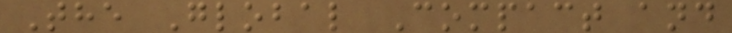The Global Compact and
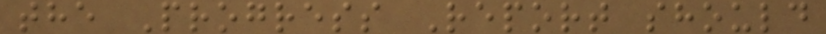the Progress Report should
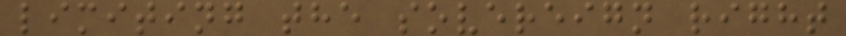limiting the sovereign right
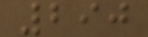290
